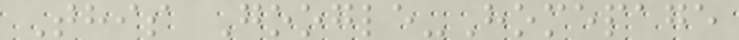This Google-Homepage
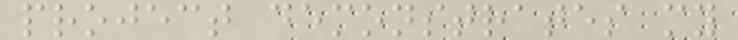project demonstrates my
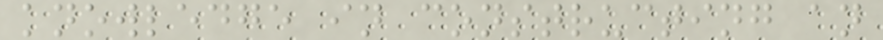knowledge in constructing an
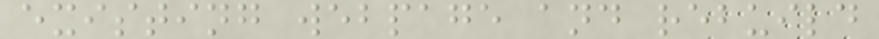existing webpage and rebuild
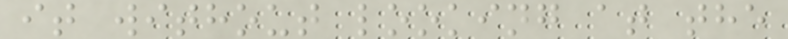it without looking at the
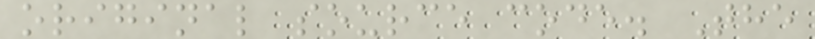original source code. The
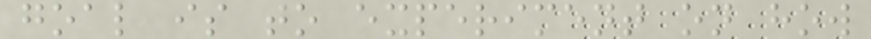goal is to experiment on how
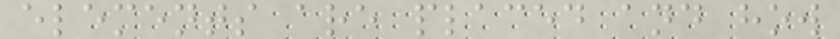elements are placed and how
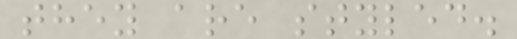they are styled.
